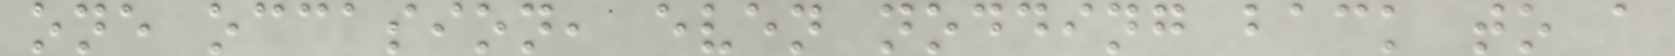one occasion, even nodding back to a
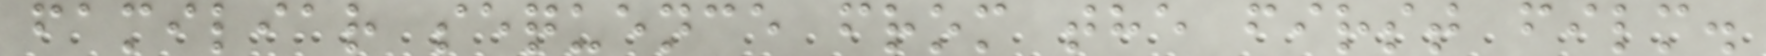familiar sequence from the first film.
